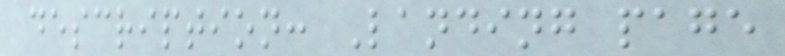description: Landing page
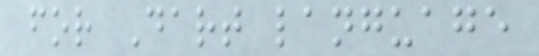for Dart language
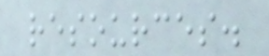resources.
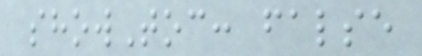showToc: false
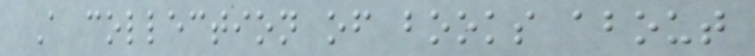A collection of books about
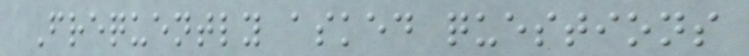Frequently asked questions
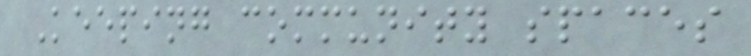Keeping community spaces
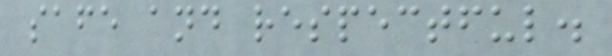safe and respectful.
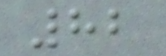82
